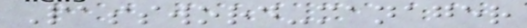Password-manager
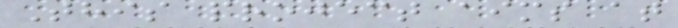This project aims at
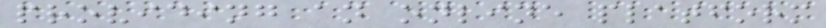providing an online platform
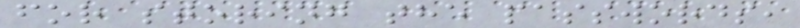for storing the passwords,
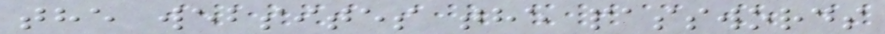the websites the passwords
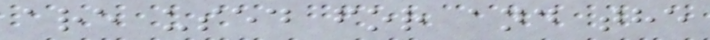are used for and the
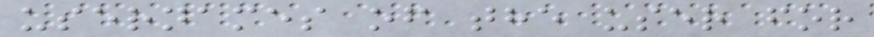usernames of the user for
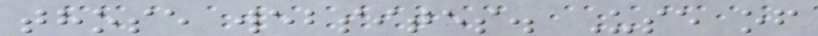those websites. Use of
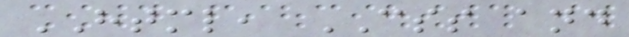HTML, CSS and
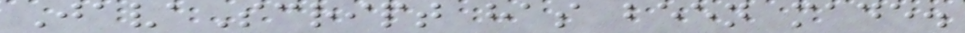JavaScript has been made.
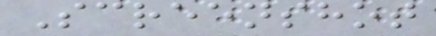Screenshot
